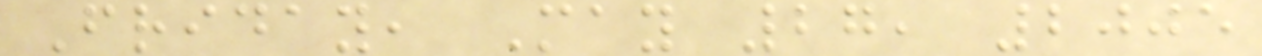Friday, May 27, 2005
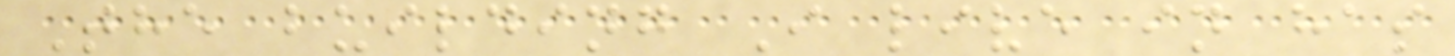The building I live in has
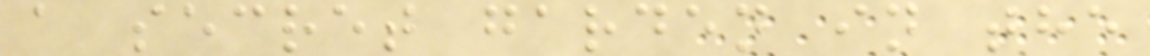a secret garden in the
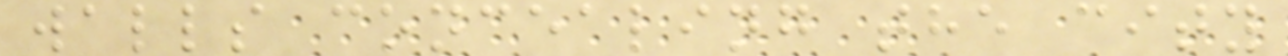walls concealing the city
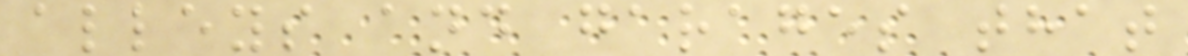alleys and garages that
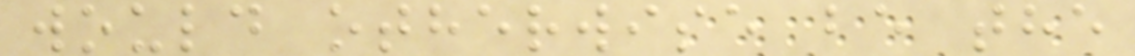would otherwise be the
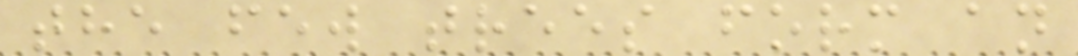the few trees form an
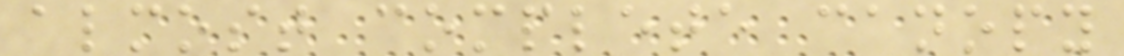almost complete canopy
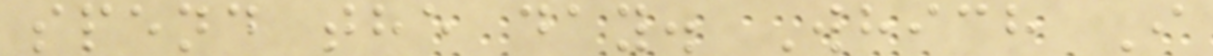spend the day. Which I
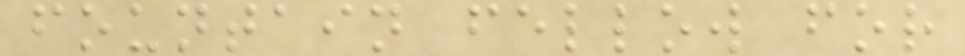fountain fellow for
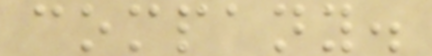company.
